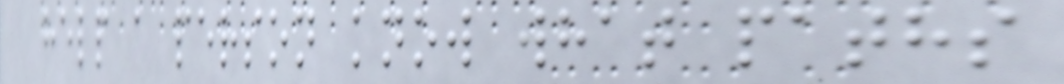help a person know what paths
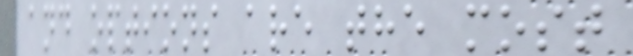and options are the most
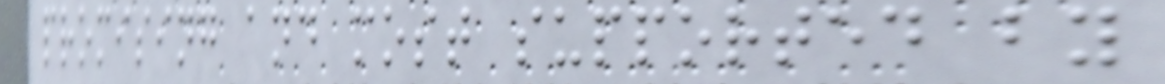promising and most supported by
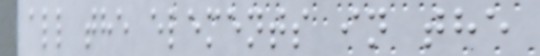all the elements in the
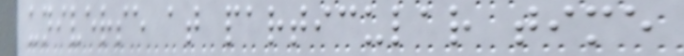universe at particular time
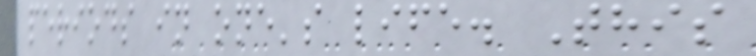periods in one's life. This
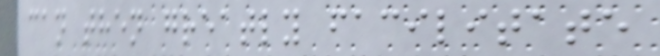can then greatly facilitate
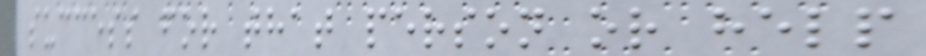success for that person or help
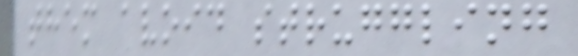them avoid struggling
